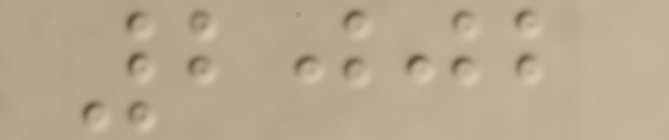2002
